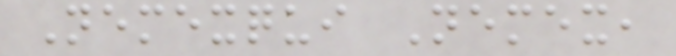Nemexqui Nemex,
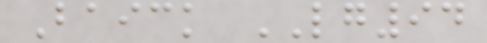Baick LG94
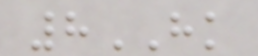8HK
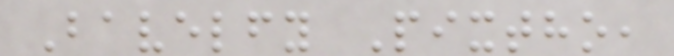Bavelfy Pixtho,
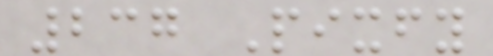237 Pixfy
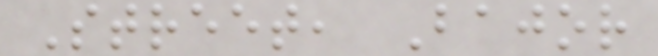Street, Bajor
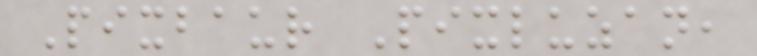Pixbaur Pixluzan,
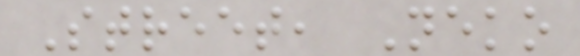Street, Neko
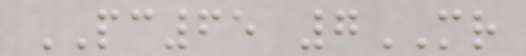PC65 7MR
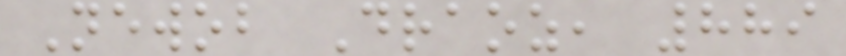Newob Draoz, 889
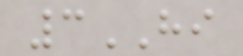3HI
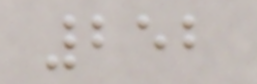252
